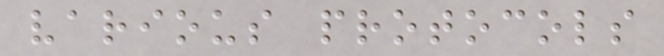various protocols
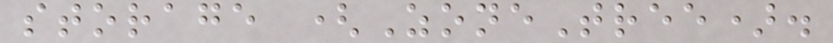storage (ZoneTree).
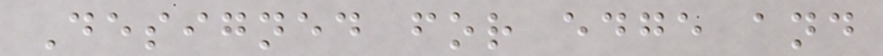Designed for edge and
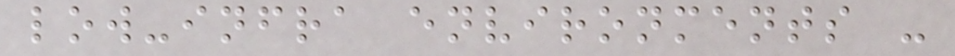low-infra environments -
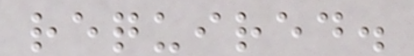required.
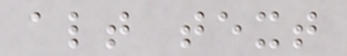alt text
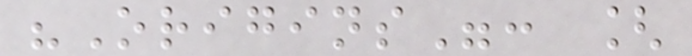"Origins": [
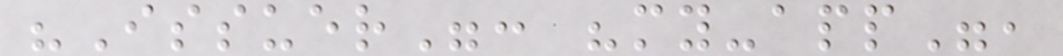"Issuer": "my-app",
